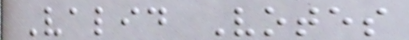Valid Votes
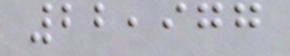22,977
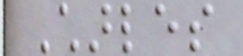Charles
